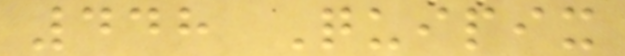448 Quipix
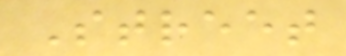Street
